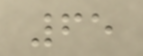65
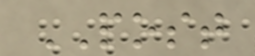POST
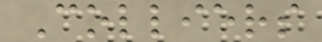Colliers
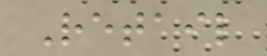Retail
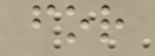for
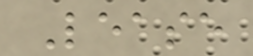Lease
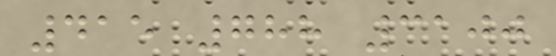415 788 3100
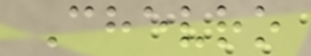Chevro
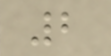2
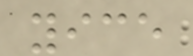yice
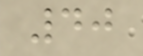40
